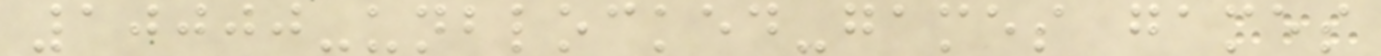10000-unblocked-games games
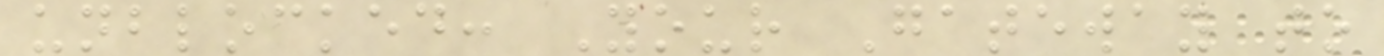unblocked: Your Gateway to
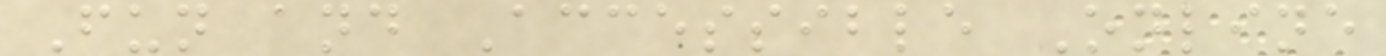Fun and Accessible Online
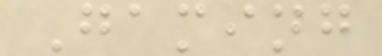Gaming
